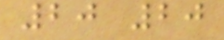20 20
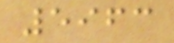5963
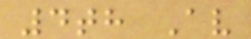4th Av
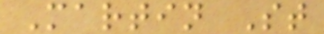Martin St
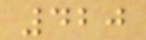420
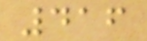416
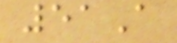51A
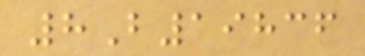8B19836
